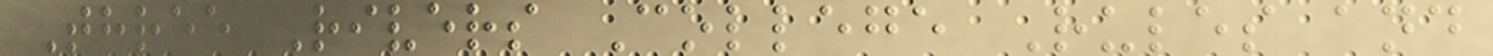Three Rivers College Rules and
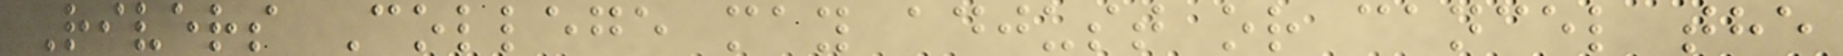Rivers College may adjust or cancel the
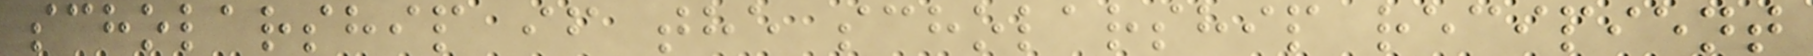scholarship if the scholarship recipient
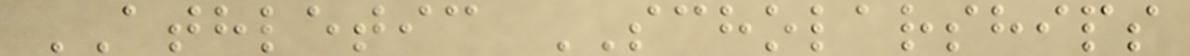ATHLETIC SCHOLARSHIPS
